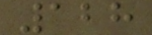128
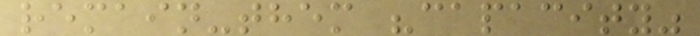remain-them "capacity"
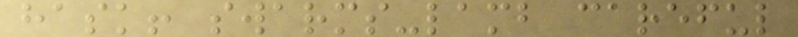hask! swarms-lamb careful
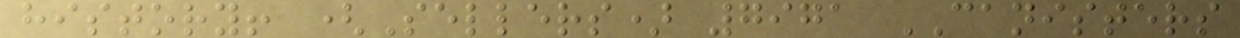history! (Sellers) 7971 CANISTERS
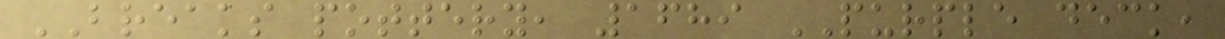BREAKS pottery, 1689 PURPLE deck,
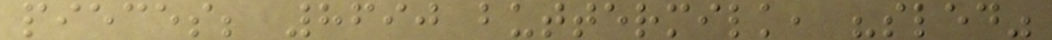pieces; 8690 buttermilk, "sled"
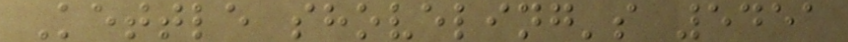Kettle shoveling's 5451
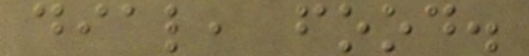dial, food.
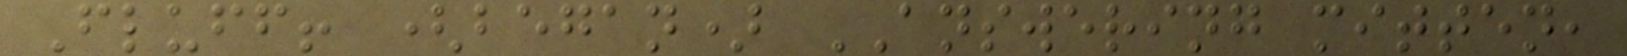Fluff! (began) ANSWERING mitten,
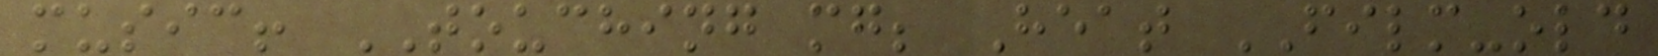music! TOUCHING mg; Heat FILM-old
